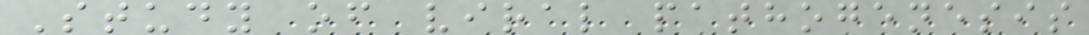Study of viral pathogenesis
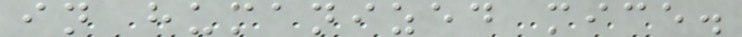in humanized mice.
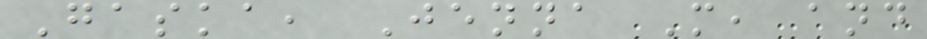Gaska, Jenna M, and
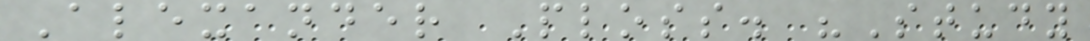Alexander Ploss. "Study
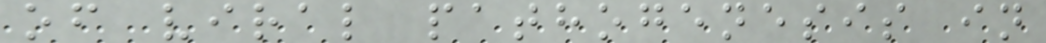of viral pathogenesis in
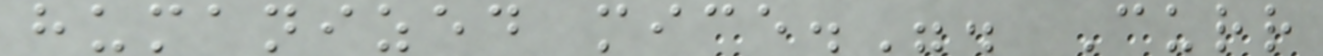humanized mice.". Curr
